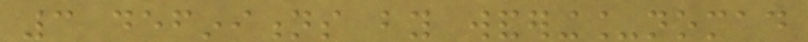3 definitions by wandering_nomad
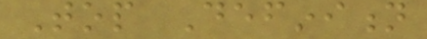Top Definition
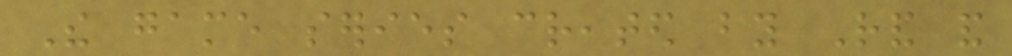The game series created by Rand and
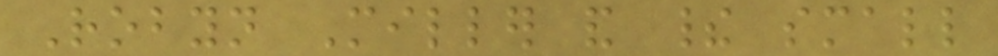Robyn Miller and their small
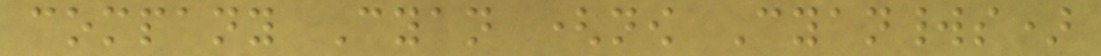company Cyan (now Cyanworlds)
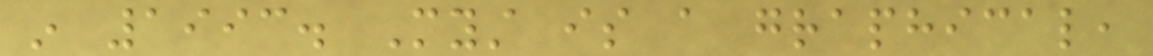in 1993. Myst is a graphical,
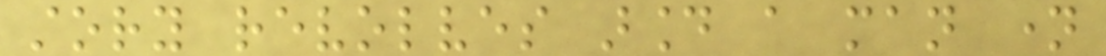story revolves around a man name
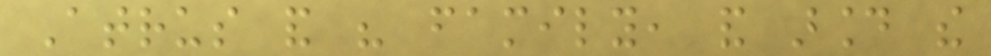Atrus and his family, and around the
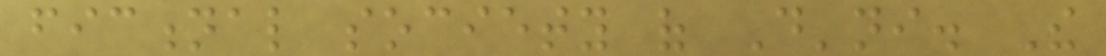fictional society of D'ni. The
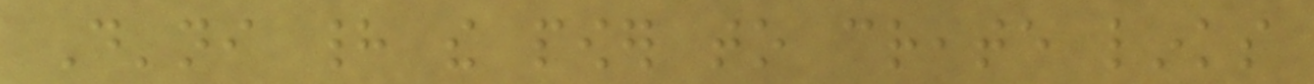D'ni had the power to create links
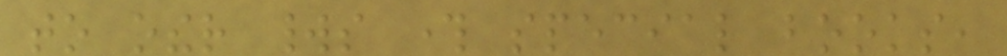to other worlds through special books,
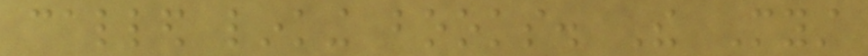called linking books. The Myst
